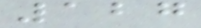127
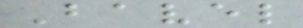Bavel
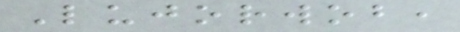Lujorwob,
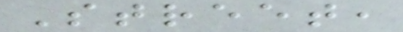Street,
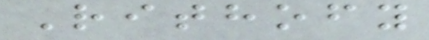Rithofy
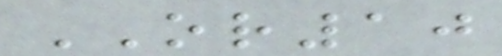OR10
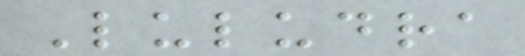Luludra
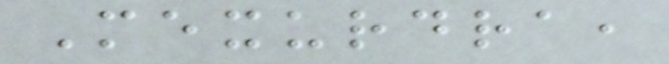Mexurdra,
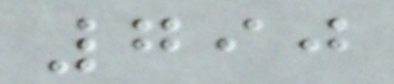790
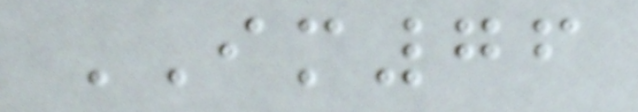IM76
